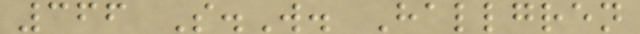366 S.W. Hallgren
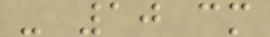- 10 cm
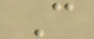C
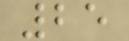25
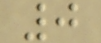0
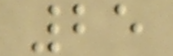25
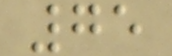75
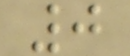0
